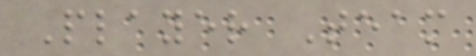Player Team
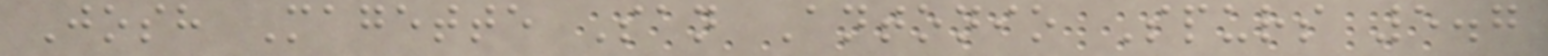Josh Magette San Antonio Spurs 5.7
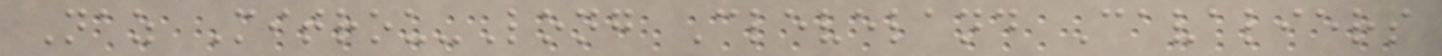Naz Mitrou-Long Cleveland Cavaliers
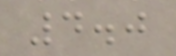4.0
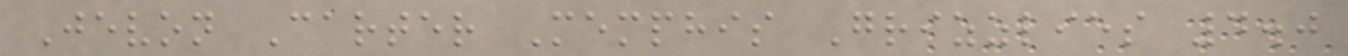Jevon Carter Memphis Grizzlies 4.0
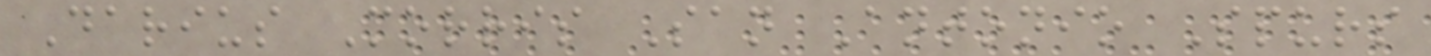Darius Morris San Antonio Spurs
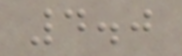4.0
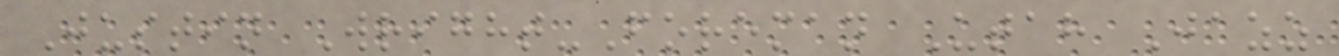Justin Wright-Foreman Utah Jazz
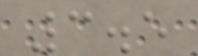3.5
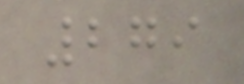279
